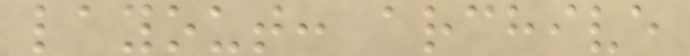layout: archive
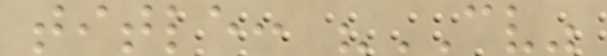title: "CV"
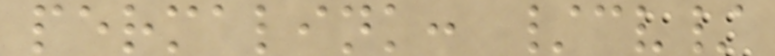permalink: /cv/
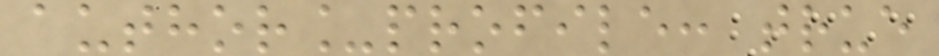author_profile: true
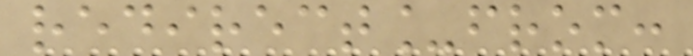redirect_from:
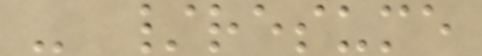- /resume
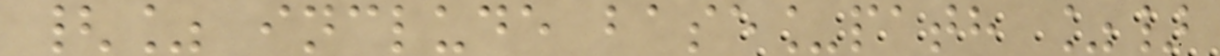{% include base_path %}
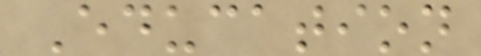Education
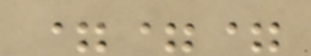===
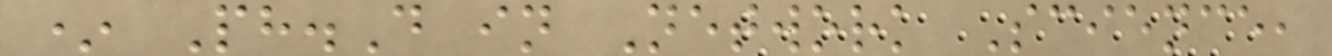* Ph.D in Network Science,
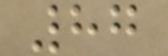87
